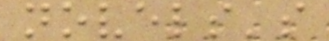novels's
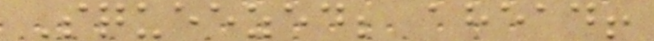Squeezed; ahead!
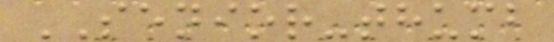SENIOR-thumb
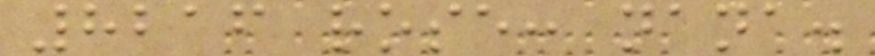8216 rose: nana.
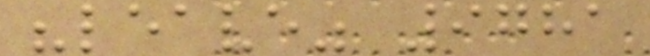"leave" 9781
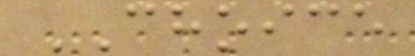CHOICE
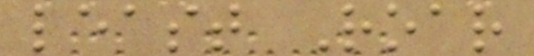least Roar
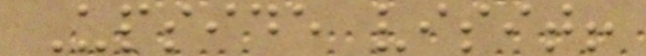Upside visit!
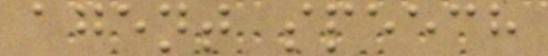agent speech
